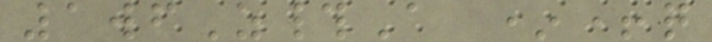1wfZ#A *+q
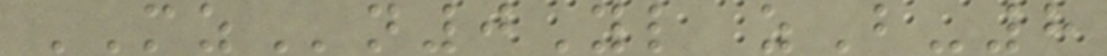MZn0Yl zB-8
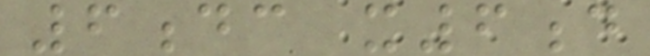6dc x6d
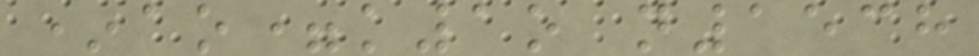*ao=k1o n1538
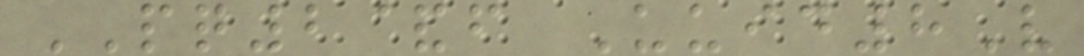PQ2&f Uuid8V
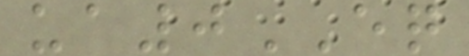ua0EQ
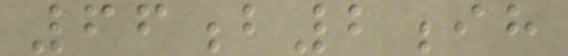66b2ih
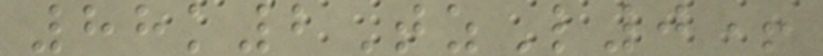88k2TzL0+
